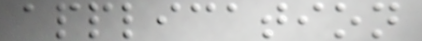application
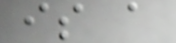is a
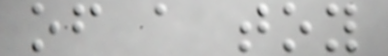of a toy
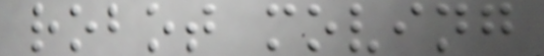robot moving
